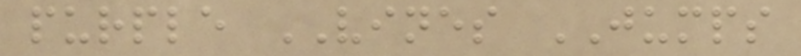purple VINES JUMPS
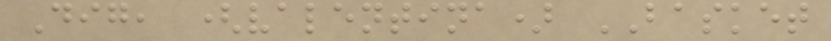Dig, (valentina) BASKET
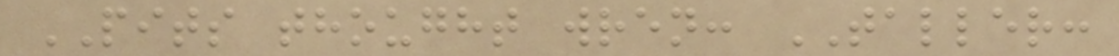PITS thought wren: TALLER:
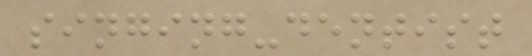singing-dentist
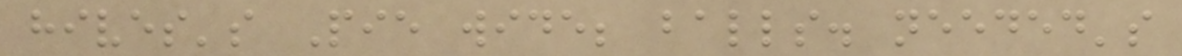hives's Pie wide; balls. needed's
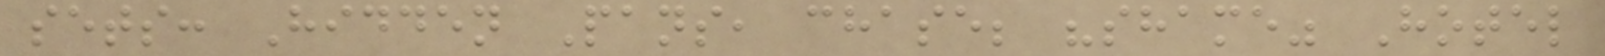sets: Hidden Pans, chase; "shame" Hotel
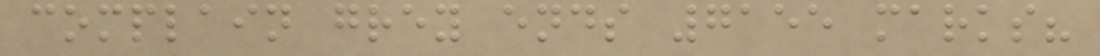complain grey ends 7155 marks?
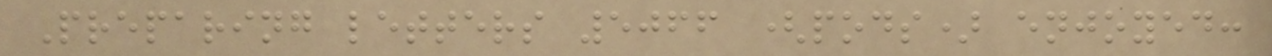Preparing letters 5066 (pods) enjoyed:
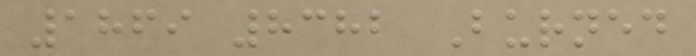1869 8382 Burned
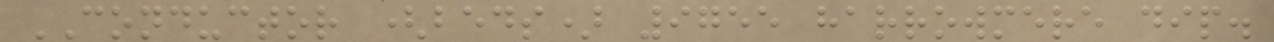CONDUCTOR (beds) 9755 harrowmere dip.
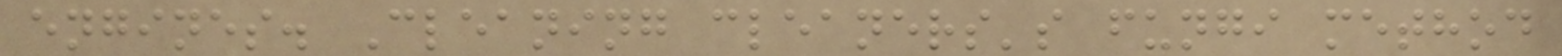engines. Cleaning cleaners's fungi method
